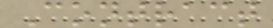Contract
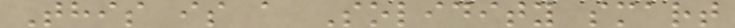This is a Solidity smart
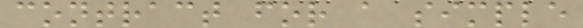contract for a simple
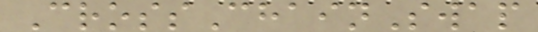CrossChainSwap
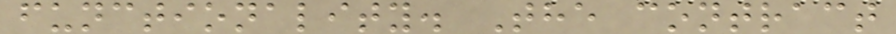functionality. The contract
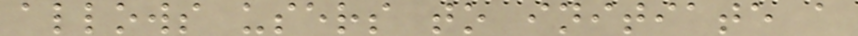allows users to initiate a
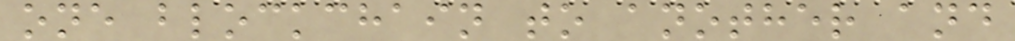one blockchain to another and
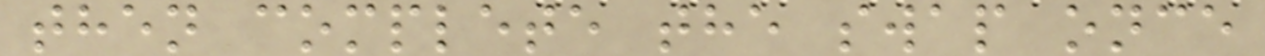then complete the swap once
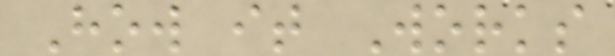How it Works
